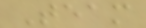Team
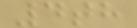4th
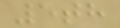5th
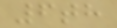6th
